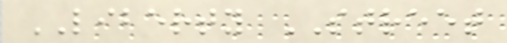LIBERTY STREET
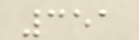351
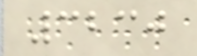3230
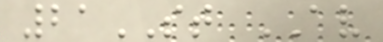21ST AV
